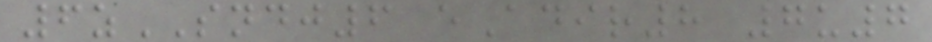6zSNDJ6 eAdir8 7u7
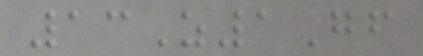13Z1Gf
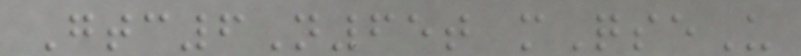Gtc6N65t mQseU
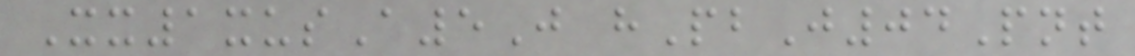Xx1xusA5J hPbJ04Pnt
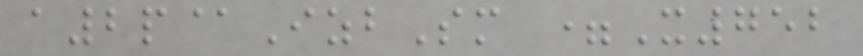a2p@IzbSm =X752
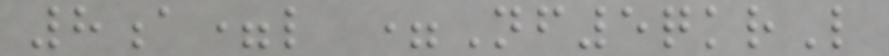8a=l =Nf5qkrL
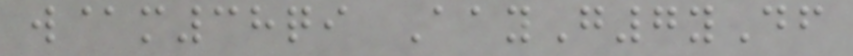w@m38qi AayG7yDf
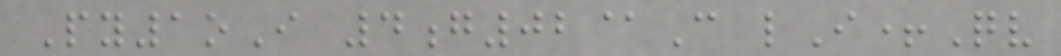Py1oI 4g02@C lI+Qv
